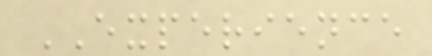EXPERIENCE
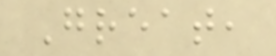Great,
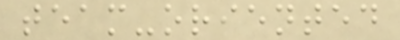team-oriented
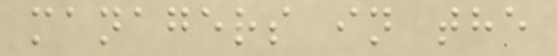managers in the
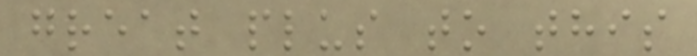great plus to this
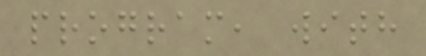program, with
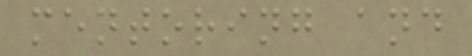mentoring and
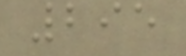295
